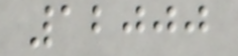12000
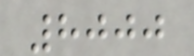8000
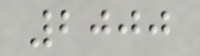2000
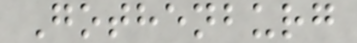Gothenburg
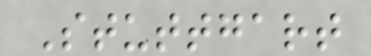Stuttgart
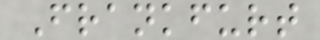Frankfurt
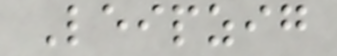Leipzig
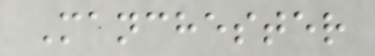Manchester
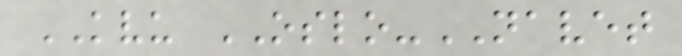KVU OSLO-NAVET
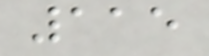115
